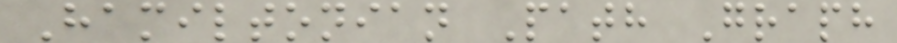Hamiltonian Path Graph
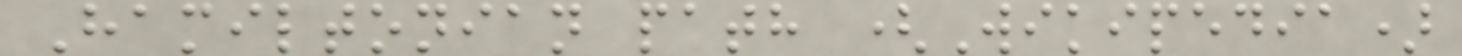Hamiltonian path (Wikipedia)
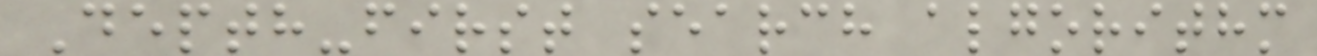Depth-first search algorithm
